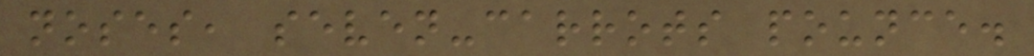noses, seven-carrots pounce.
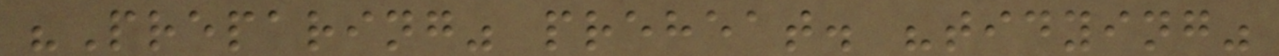"Preparing" preheat. "tidying"
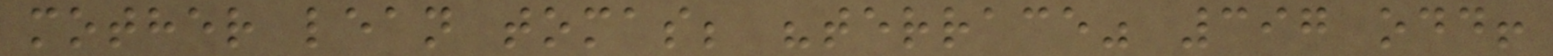mother lean tomas; "terrace" 397 odd!
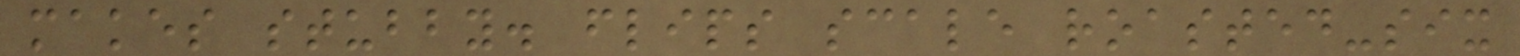makes stubby. flips scale roasted-six
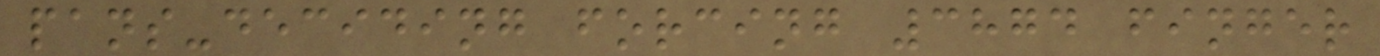pans-deciding forcing 3874 finger
